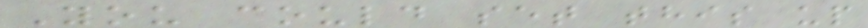You could set this up
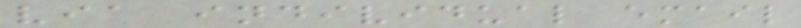via individual email
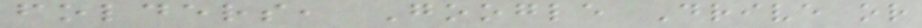folders, Google Drive or
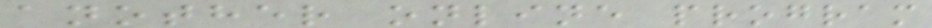another online program
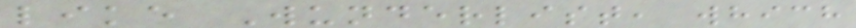like Wunderlist, which
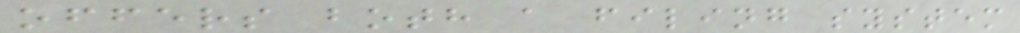offers both a filing system
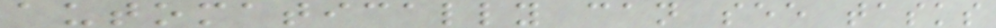automatically can see tasks
